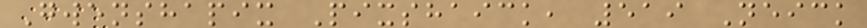Gwenshapix Pixshaick, 519 Neick
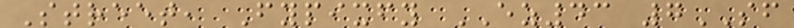Street, Fypixfy EZ43 7SF
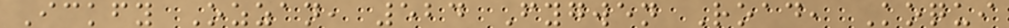Ickfy Ozzan, 524 Fygwen Road, Koqui
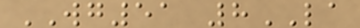WG51 8LA
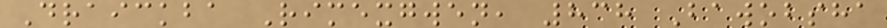Draickba Rimexgwen, 838 Bawobsha
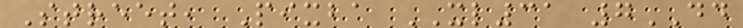Street, Pixba XL31 7DD
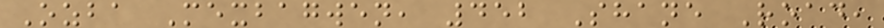Ozba Mexbagwen, 452 Shane Road,
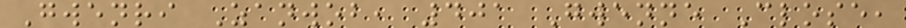Gwenri Zanwob, 401 Gwenne Close,
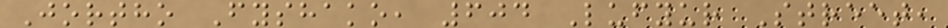Jortho Fyshako, 604 Lufyur Street,
